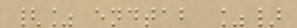{% endtab %}
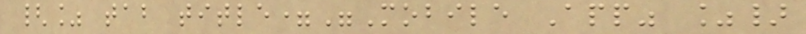{% tab title="Mobile App" %}
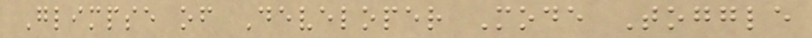Glimpse of Developer Mode Toggle
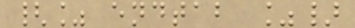{% endtab %}
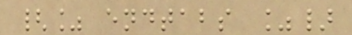{% endtabs %}
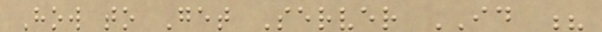How to Get Server ID ?
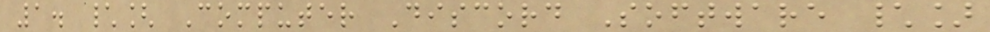1. \[ Computer Discord Software \]
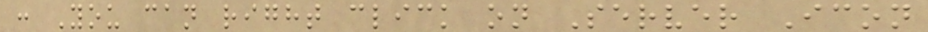: You can right click on Server Icon
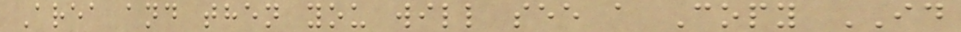Area and then you will see a Copy ID
